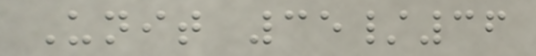Unit 35/36
